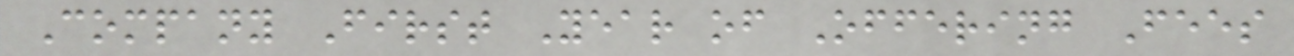Company First Year of Offering Fees
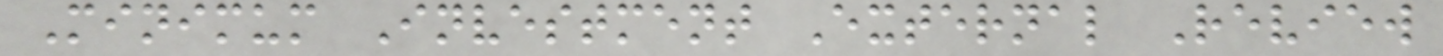Minimum Investment External Review
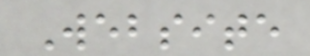Website
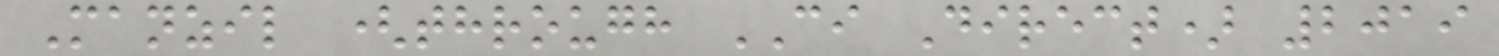Manzil (through CI Direct) 2019
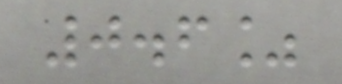0.6%
